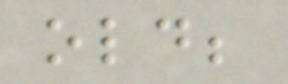old;
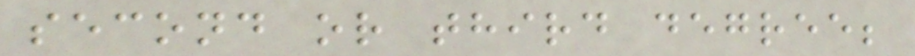second or third degree;
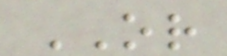OR
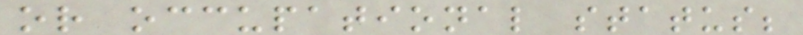or occupational status;
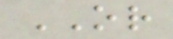OR
